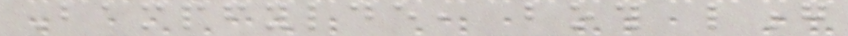Bampfylde, both long
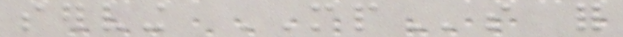serving MPs for
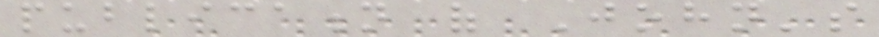publication of John's
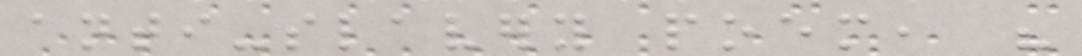anti-slavery poem, his
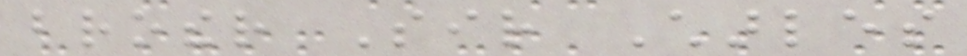brother Sir Charles
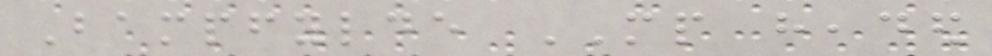Bampfylde MP headed
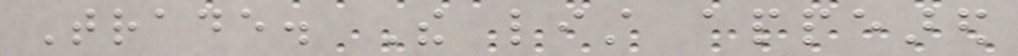Trade. The list appeared
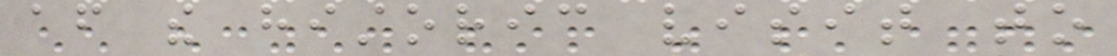after the historic visit to
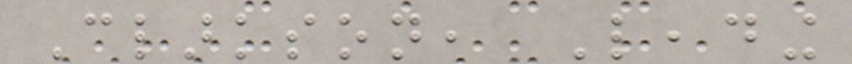Clarkson, Leading
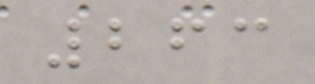263
